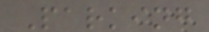Parking
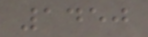1450
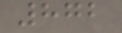872
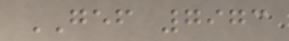GEF 7973
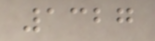1327
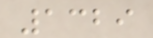1329
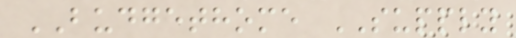BUDGETHOME SUPPLY
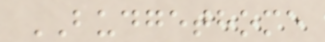BUDGETHOME
